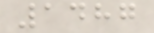1487
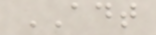ADT
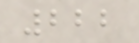222
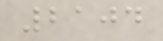2104
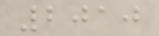2010
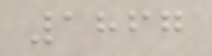1867
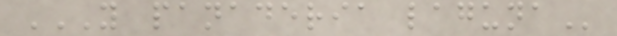Y PANADERIA LAGUNA
